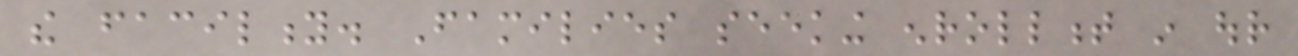the facility. Families seeking enrollment in our
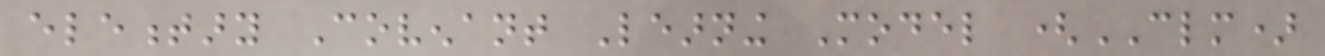elementary Covenant Learning Model (CLM)
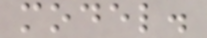model.
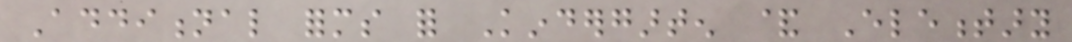Additional forms for Kindergarten & Elementary
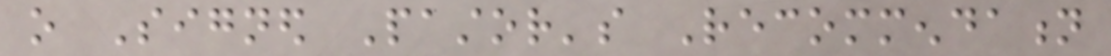o Signed Pastor's Recommendation
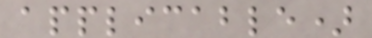applicable)
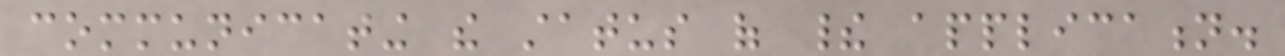communicating the status of their application.
